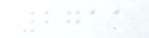2711
